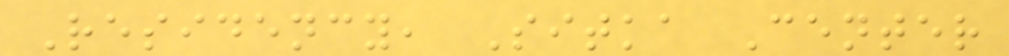Residency, Sitka Center
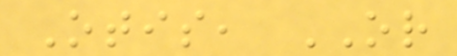Otis, OR
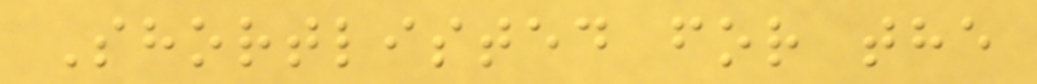Shortlisted for the
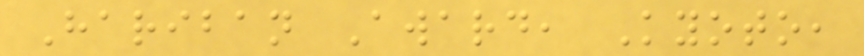Hariban Award, Kyoto,
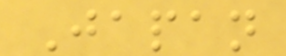Japan
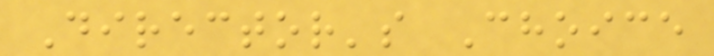Director's Choice
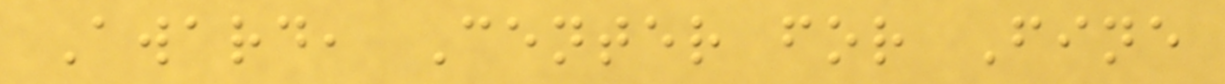Award, Center for Fine
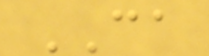CA
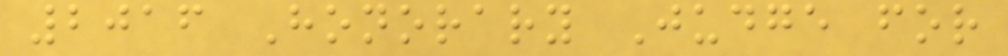2016 Honorary Judge for
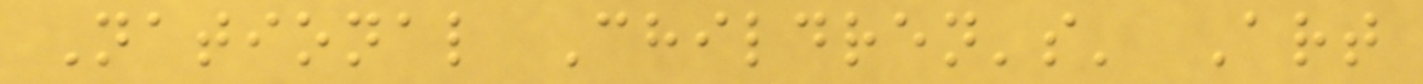National Children's' Art
